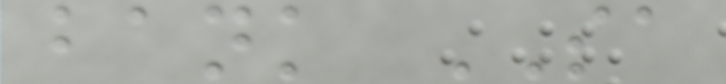bank SA
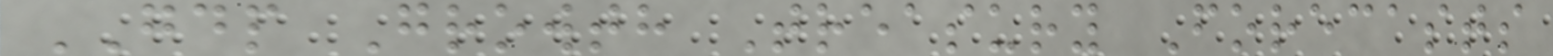GDP Growth Treasury Forecasts
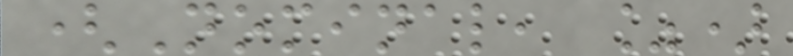(Nominal, %)
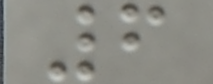6
